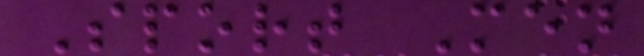Sport Men
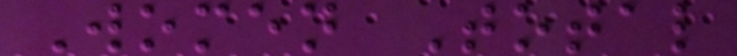Women Total
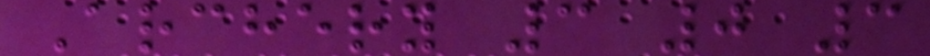Archery 3 0 3
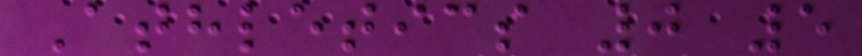Athletics 0 5
